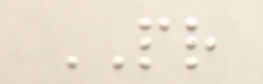PR
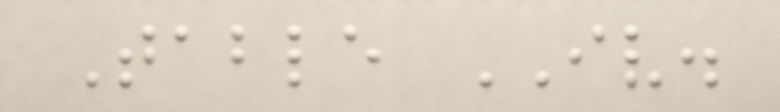Table IV.
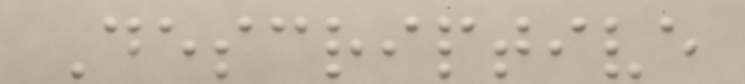Descriptive
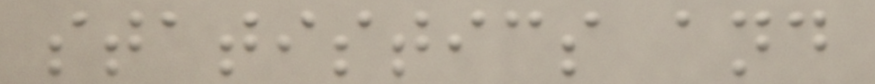statistics and
